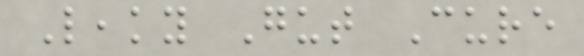Leaky Gut Cure
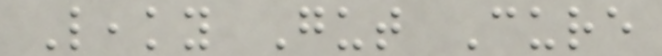Leaky Gut Cure
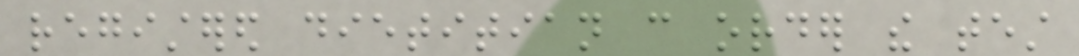registered dietitian can order the test
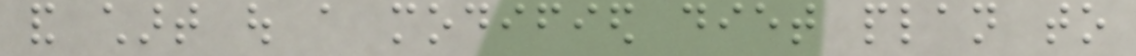and chart out a modified diet plan to
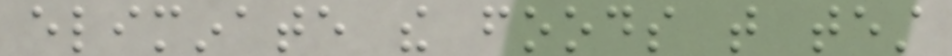eliminate the foods that test
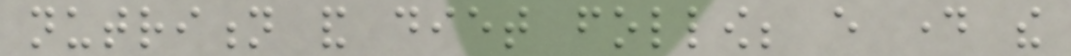nutrition and diet follow; every day the
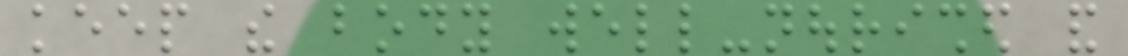keep the body well-nourished and
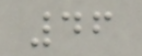46
